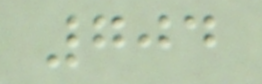704
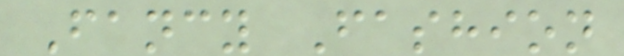Fancy Fashion
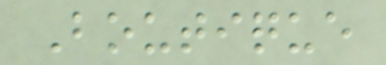Boutique
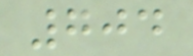704
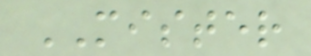MISTER
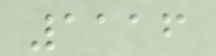1116
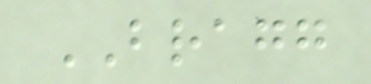BRAGG
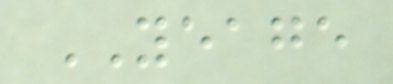YEAGE
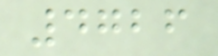4726
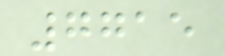7715
